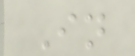In
